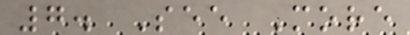7. See More
